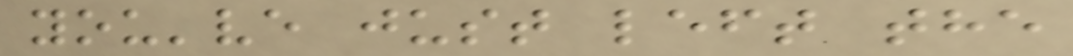you've just left the
